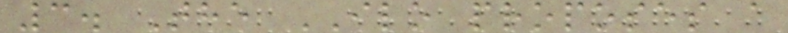3. The ILO proposes a
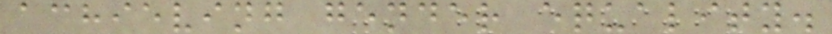achieving gender equality.
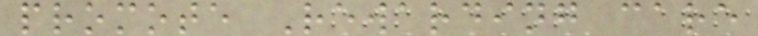promote Rewarding care
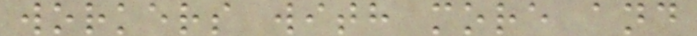workers with more and
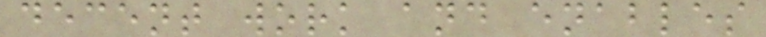decent work and enables
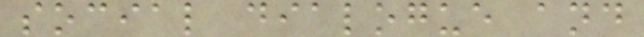social dialogue and
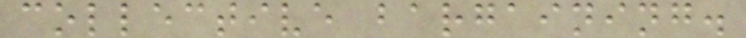collective bargaining.
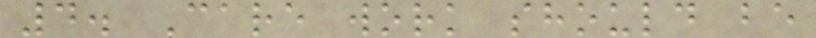4. Care work should be
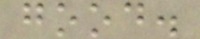good.
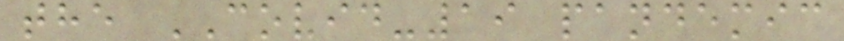the COVID-19 pandemic
